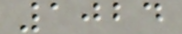1024
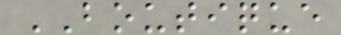BOUTIQUE
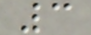3
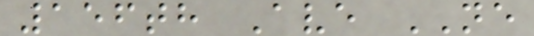156th Ave NE
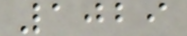1029
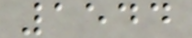1544
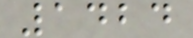1424
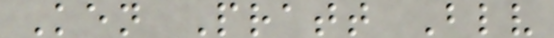Ken Pratt Blv
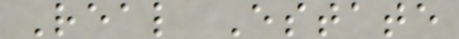Real Estate
